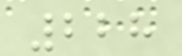228
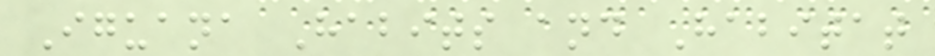Iguana Habits and Habitat
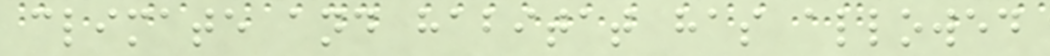climate and habitat has allowed
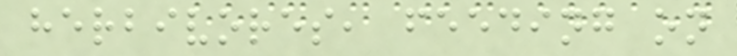herbivores, feeding on
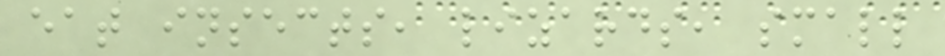eat insects, lizards, small
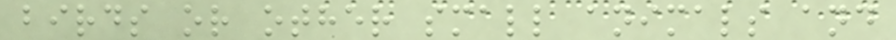birds or other small animals and
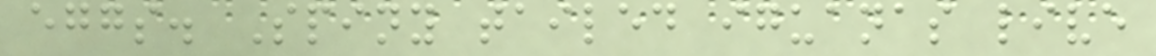eggs. Spiny tailed iguanas live
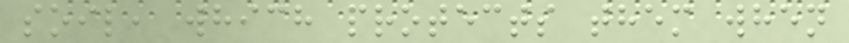soil, which protects them when
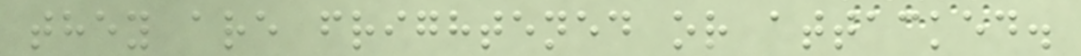they are frightened or attacked.
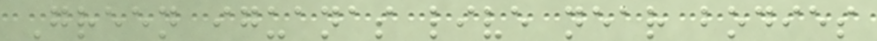Green iguanas live near bodies
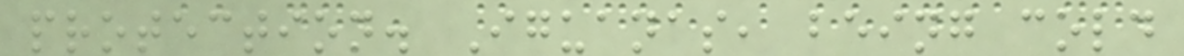protection. Iguanas, being cold
